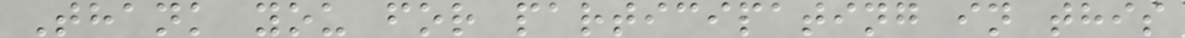Thank you for participating in this
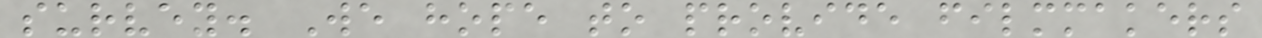survey. We hope to provide filmmakers
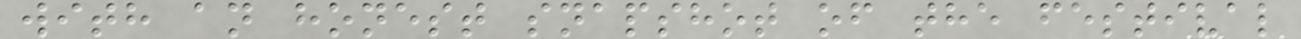with an honest snapshot of the festival
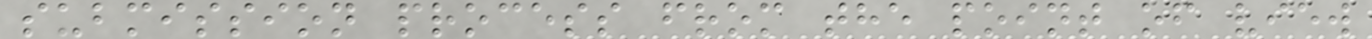submission process from the point of view
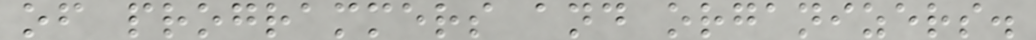of programmers and organizers.
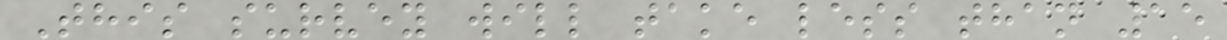This survey will take less than 15
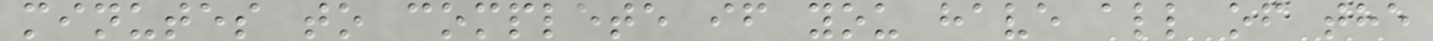minutes to complete if you have all of the
